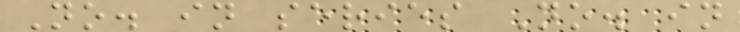No. in series No. in
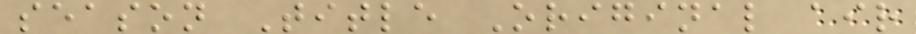season Title Original air
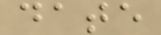date
